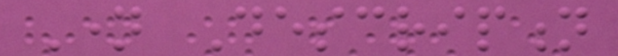Name Description
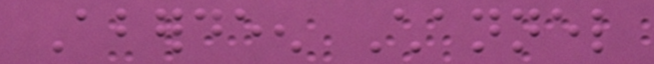Aberdeen Channel
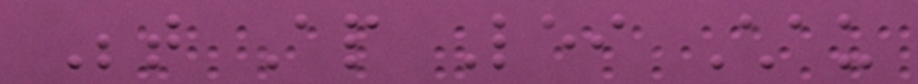Between Ap Lei Chau
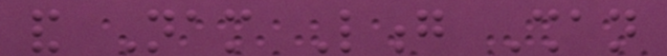and Nam Long Shan
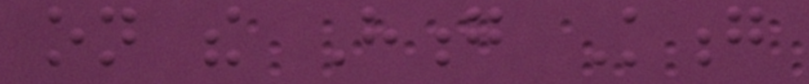on the Hong Kong
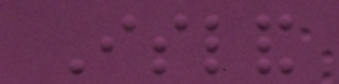Island
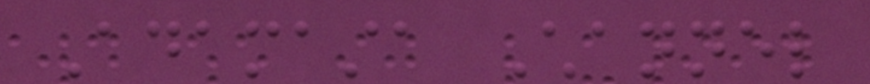Adamasta Channel
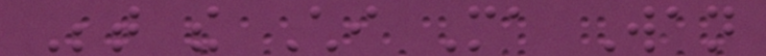Between the Chi Ma Wan
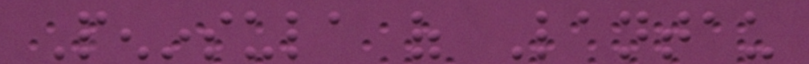Peninsula of Lantau
